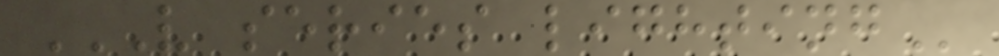V SERIES LIGHTING
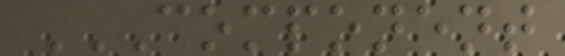COMPONENT
